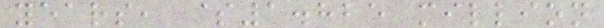years, $1.825 million
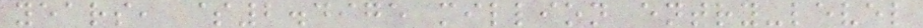years, $2.4975 million entry-level
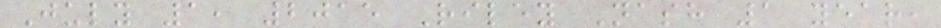July 1, 2015 Riley Nash 1 year,
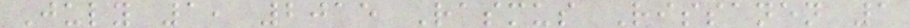July 1, 2015 Rasmus Rissanen 1
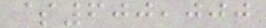$600,000
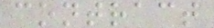contract
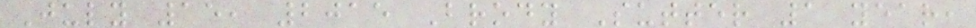July 15, 2015 Brody Sutter 1 year,
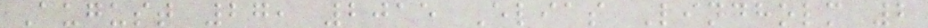August 27, 2015 Elias Lindholm 2
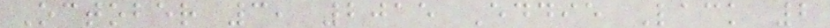October 3, 2015 Eddie Lack 2
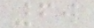60
